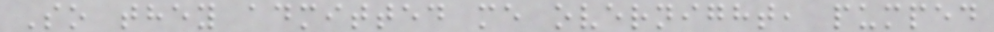So they admitted me overnight, pumped
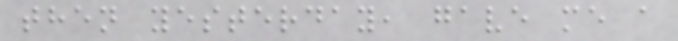then yesterday, gave me a
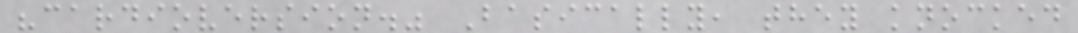"cardioversion." Basically, they knocked
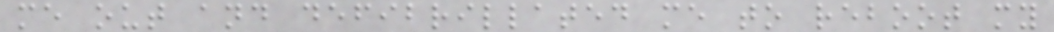me out and defibrillated me to reboot my
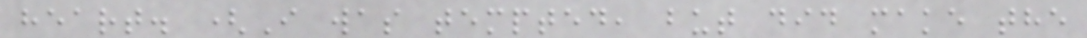heart. (I was tempted, but did make the
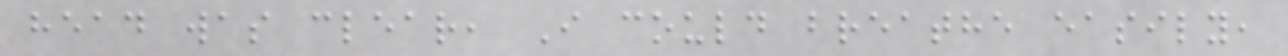head was clear, I could breathe easily,
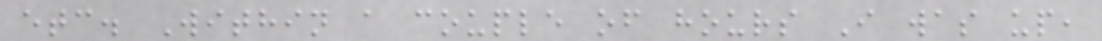etc. Within a couple of hours I was up,
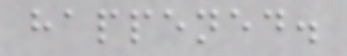happened.
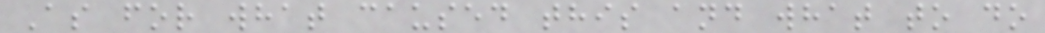As for what caused this and what to do
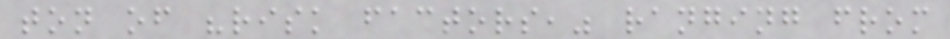ton of "risk factors," ranging from
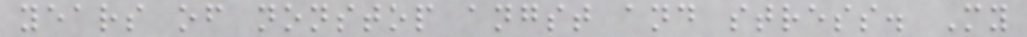years of nonstop angst and stress. My
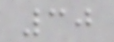30
